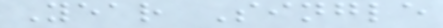Year Single
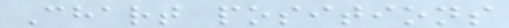Chart positions
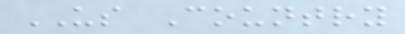US Country
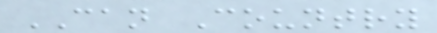CAN Country
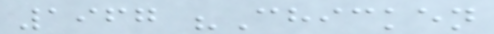1967 "Chicken
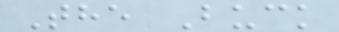The Buck
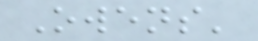Owens'
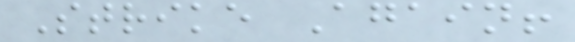Strike Again!
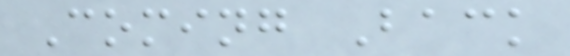Coming Back
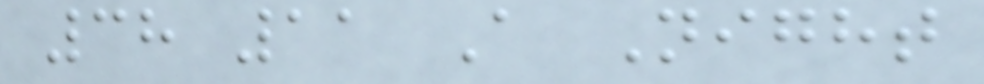38 11 A Night
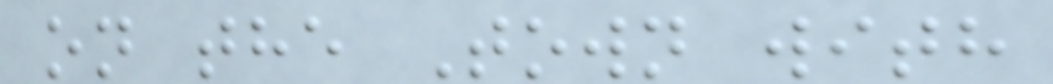on the Town with
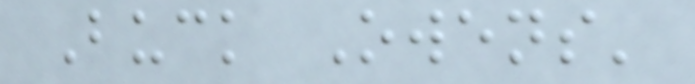Buck Owens'
